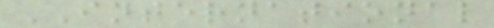INTERNATIONAL
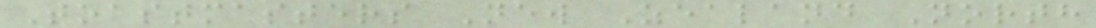Toastmasters New Zealand North
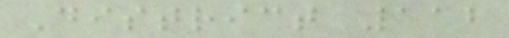District 112
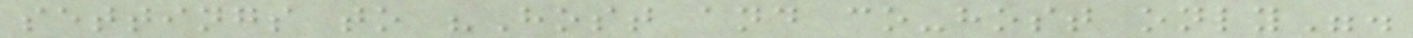settings to "Host and co-host only".
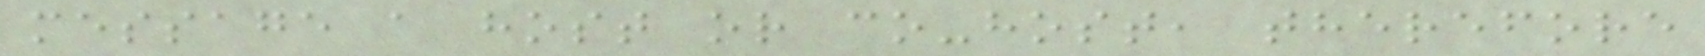message a host or co-host, therefore
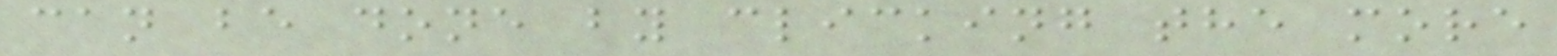can be done by clicking the more
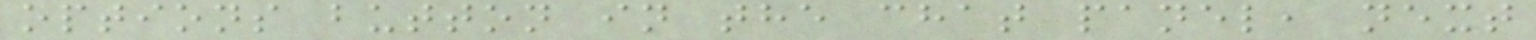options button in the chat panel, next
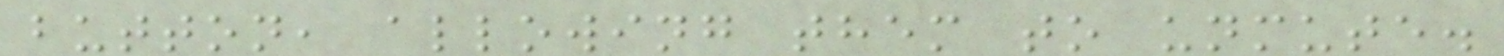button, allowing them to unmute.
